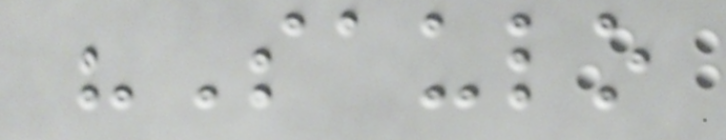"Saulo
